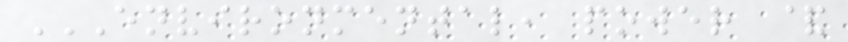ENVIRONMENTAL, POWER &
